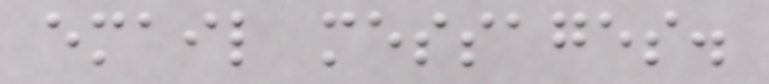email messages.
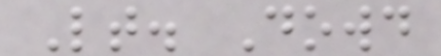Lt. Dowd
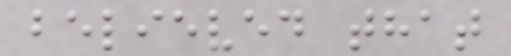believed that
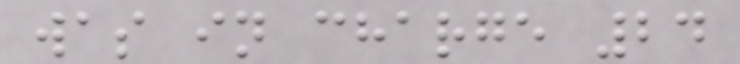was in charge 24
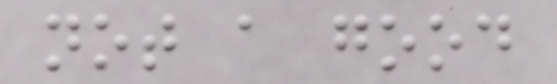not a good
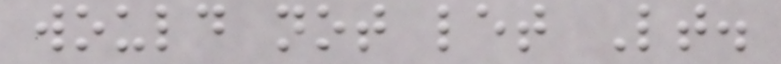would not let Lt.
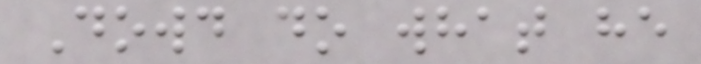Dowd do what he
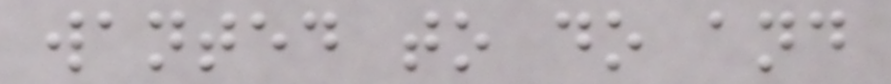wanted to do and
